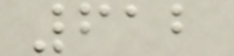612
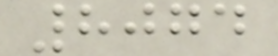8074
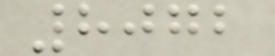8072
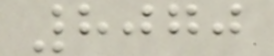8070
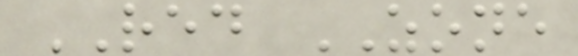RED ZONE
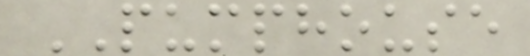PUMPHOUSE
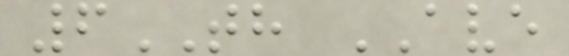6TH AVE
